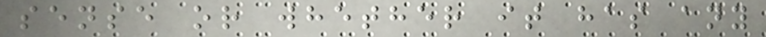sense or whether it has any
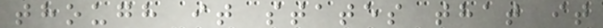though it states that it
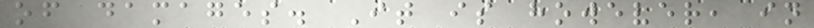of damages. It is however, in
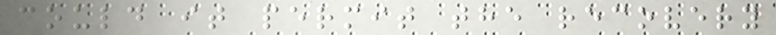could it permit the recovery
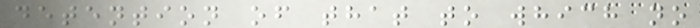detention of that to which no
